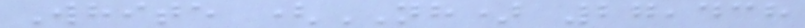White (NH) 27,438
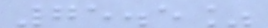75.5%
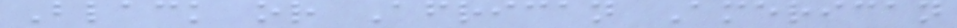Black or African American
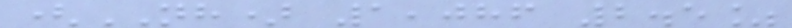(NH) 1,086 2.5%
